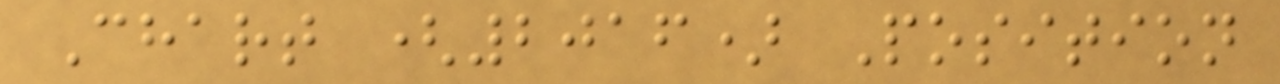Chart (2016) Position
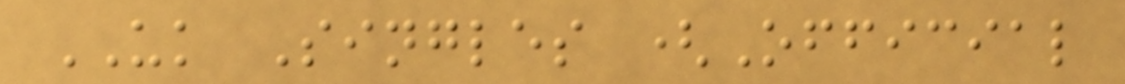UK Singles (Official
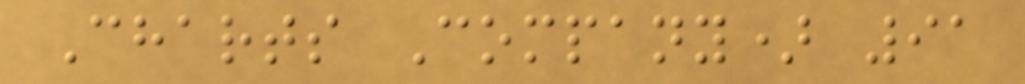Charts Company) 91
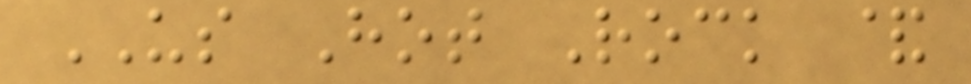US Hot Rock &
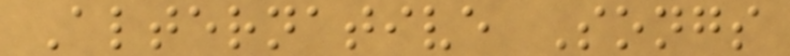Alternative Songs
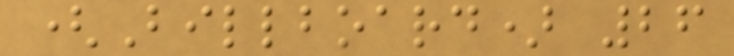(Billboard) 26
